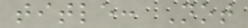title: Not
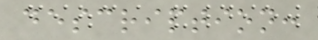description:
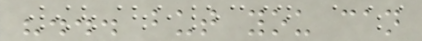"... but you can
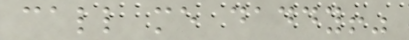call me daddy!"
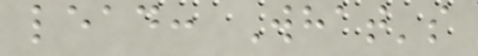lead: What's
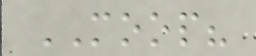MOOP?
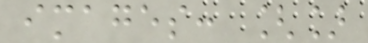images: []
